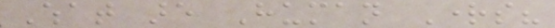What are Human Rights?
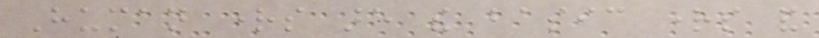Human rights are the basic rights and
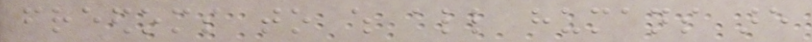freedoms to which all humans are
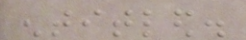entitled.
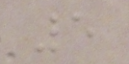5
